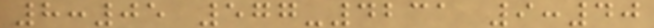8:05 577-4231 9:40
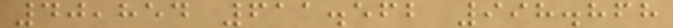40,854 611.562 998.868
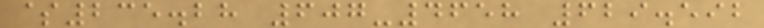$235.28 607-4658 629.592
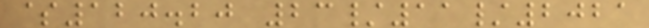$120.20 23/11/2021
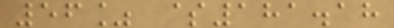56% $181.18
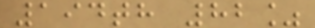194th 82%
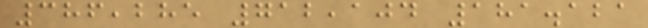386,285 712,104 181.121
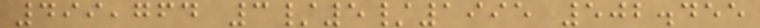499,764 3/5/1995 502.455
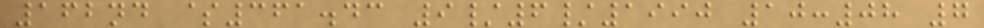162nd $361.43 9/6/1990 10:08 7
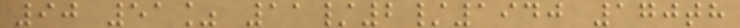90 51% 11/2/1940 170th
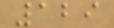129
